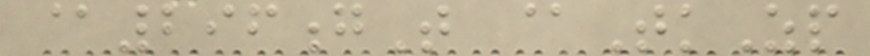@296gT @TkZp
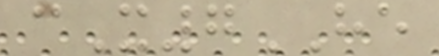cX7HE
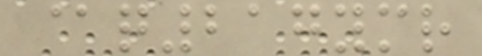@q217ymr
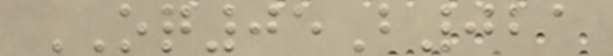OQ05B021
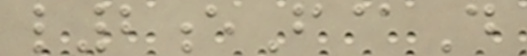l2eF@D
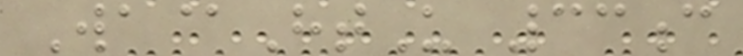Wa@HtU 33c
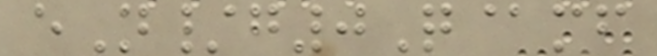eN/g0Q@mf
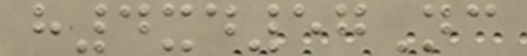h4xd57Nc
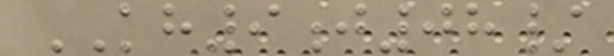KH9j08/
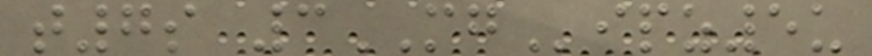t7s 3MGipz5u
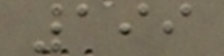199
